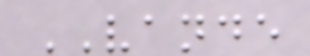VANDE
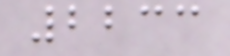2233
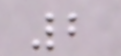2
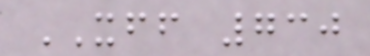XFF 730
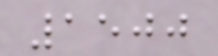1500
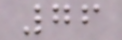76
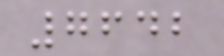7642
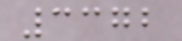3372
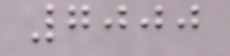7000
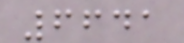6641
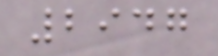2947
